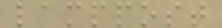lamppost
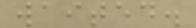waited.
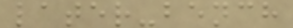later-bench
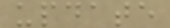update
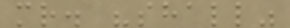mr. "shall"
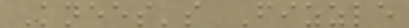Knees's Fizzle
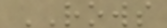ROWS
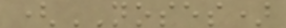(NOSES)
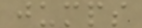jumps
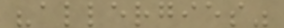"allergies"
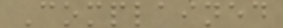Complained
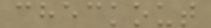checkout
